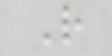R
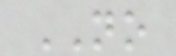NO
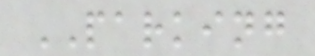PARKING
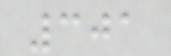301
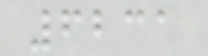6231
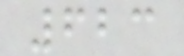623
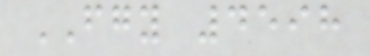FGY 4598
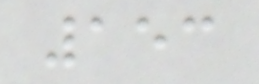153
